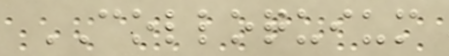COLLOQUIUM
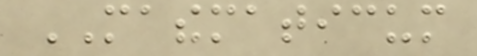MATHEMATICUM
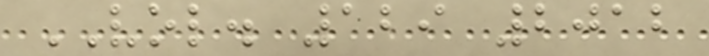VOL. 129 2012
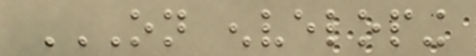ON ENVELOPING
